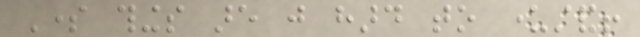Some things are just hard to understand!
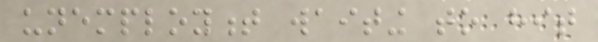unemployment waiting to hit
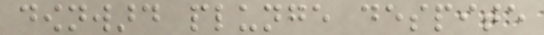downward plunge despite
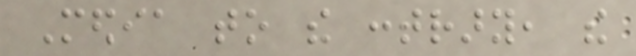Media to the contrary, the
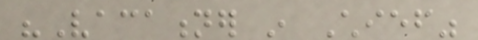"Vacationer in Chief"
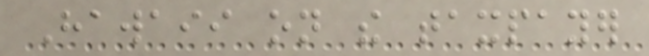Hawaii on the taxpayer
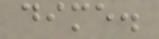dime.
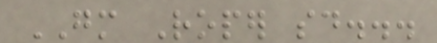GM Roper said...
